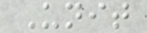Unit
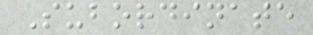Subordinate
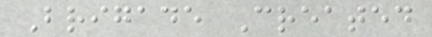Brigade Created
